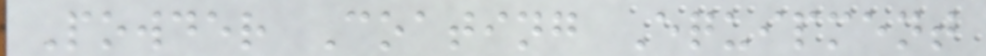Powder Coating Equipment
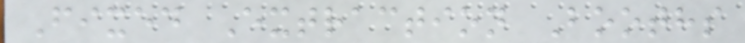Fixed Extraction Booths
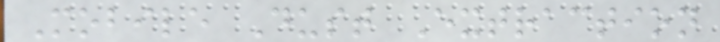Mobile Dust Extraction
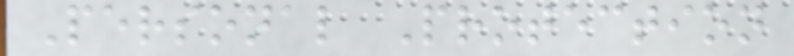Personal Protection
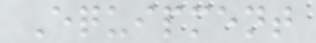Equipment
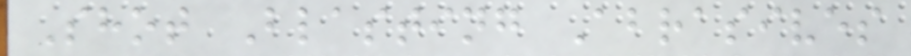Shot Blasting Abrasives
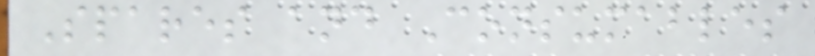Spares and Consumables
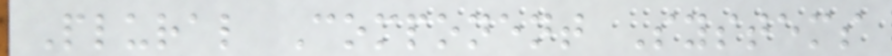Plural Component Systems
